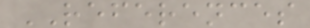REFERENCES
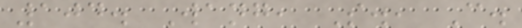104. Wang, S., C.
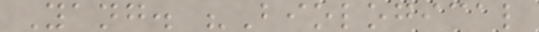Yang. "Biological
